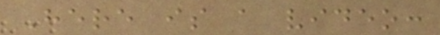Here is a video:
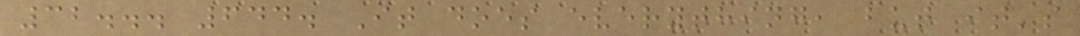32... 644. It does everything, but it's
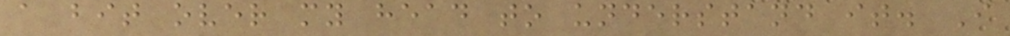a bit over my head to understand it. I
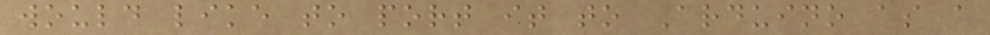would like to port it to Arduino as a
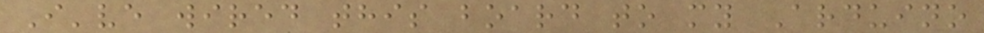I've wired this board to my Arduino
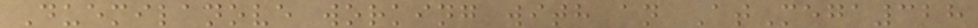Duemilanove working with an AtMega328
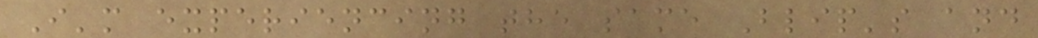I'm experiencing the same Blip's and
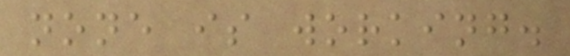none is working.
